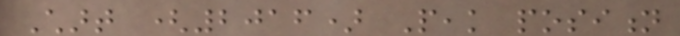Chart (2016) Peak position
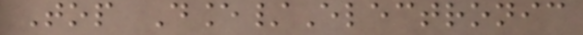Top Dance/Electronic
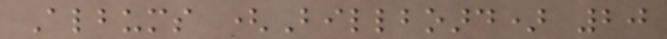Albums (Billboard) 20
